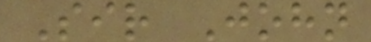Sir John
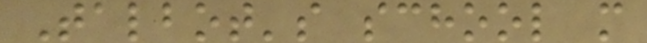Talbot's school m
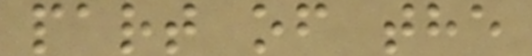part of the
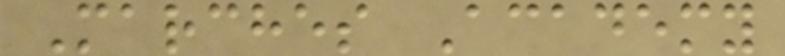Marches Academy
